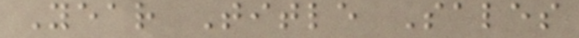Year Title Sales
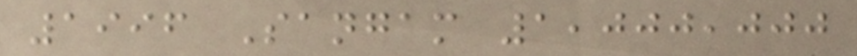1996 Sangam 1,000,000
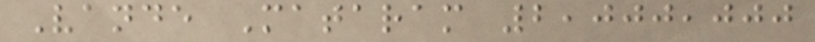Vande Mataram 2,000,000
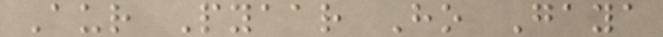Aur Pyaar Ho Gaya
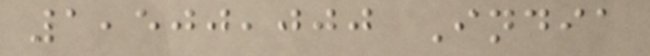1,500,000 India
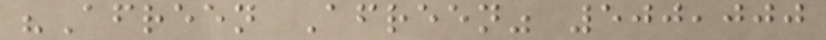"Afreen Afreen" 500,000
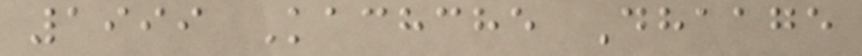1999 Kachche Dhaage
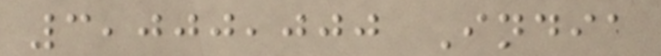3,000,000 India
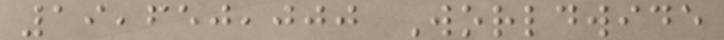19,650,000 Worldwide
